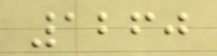1260
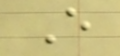E
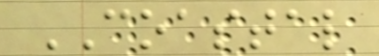COASTAL
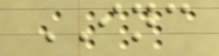INC
